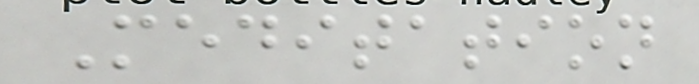Meditation
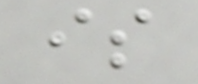is
